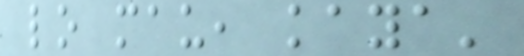lo mau, kaya'
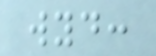wyd:
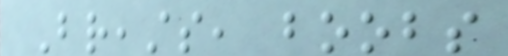Breasts, boobs
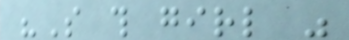"So this girl was
